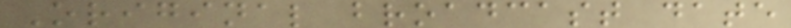Original broadcast date
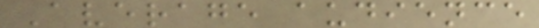Average audience
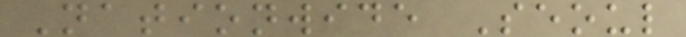Nationwide Seoul
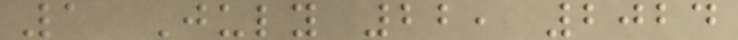1 July 22, 2024
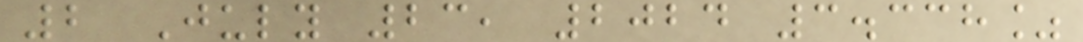2 July 23, 2024 3.338%
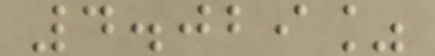4.029%
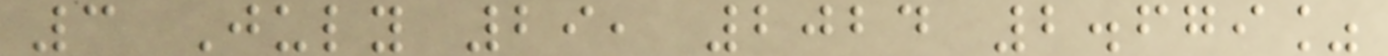3 July 29, 2024 2.679%
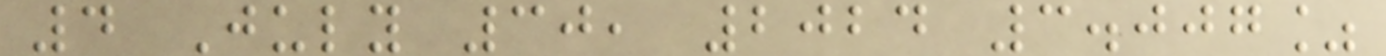4 July 30, 2024 3.007%
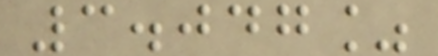3.047%
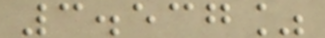3.537%
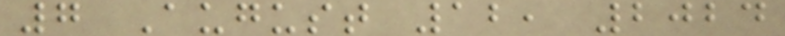7 August 12, 2024
